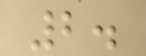2.
